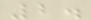2.
